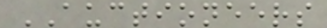AUCTIONEERS
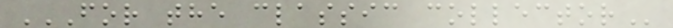FOR THE CLASSIC COLLECTOR
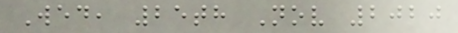Wed, 25th Nov 2020
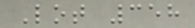Lot 358
